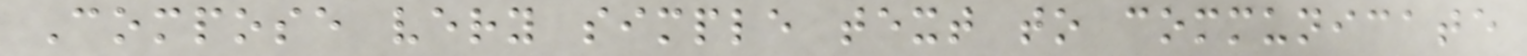Compose very simple text to communicate
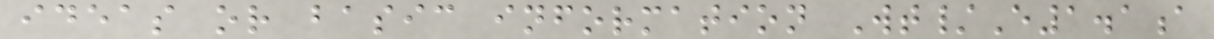ideas or basic information Wt/E1.1a
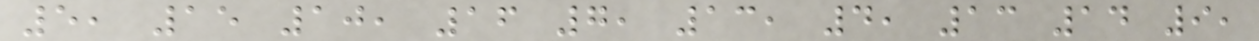5, 15 10, 16 7, 13, 4, 13 14 9,
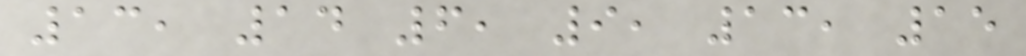13, 14 6, 9, 13, 15
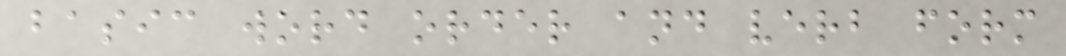basic word order and verb form
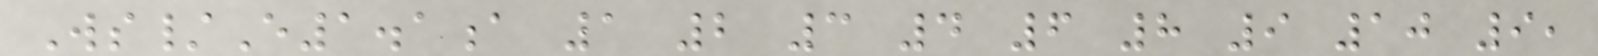Ws/E1.1a 1 2 3 4 6 8 9 10 9,
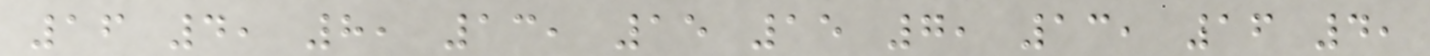16 4, 8, 13, 15 15 7, 13, 16 4,
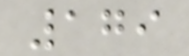179
